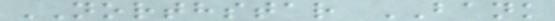NORTHSTAR BANK
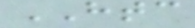HTC
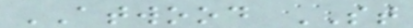ATWOOD ST
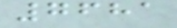7681
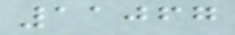11067
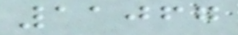11067
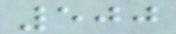500
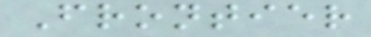Frontier
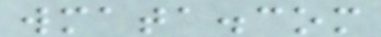wmata.com
